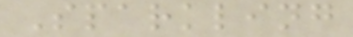Sparkling
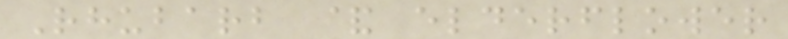Rhubarb & elderflower
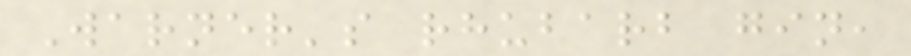Warner's rhubarb gin,
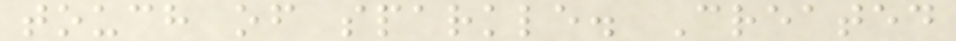touch of sparkle. Created
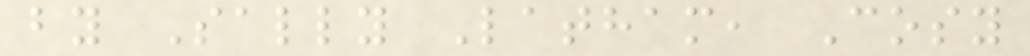by Sally Latham, Cosy
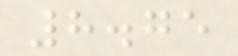8.75
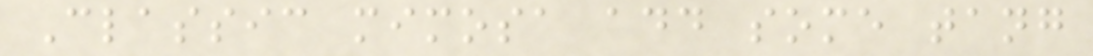Classic mimosa add some tang
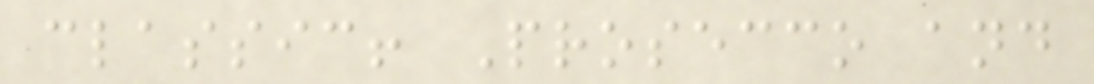classic! Prosecco and
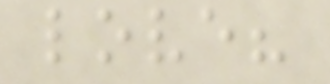love?
